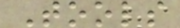Tools
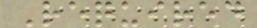Required
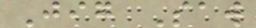Jig Saw
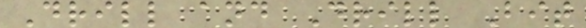Drill and Drill Bit
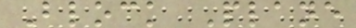Block Plane
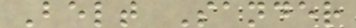Belt Sander
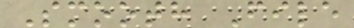Smooth File
